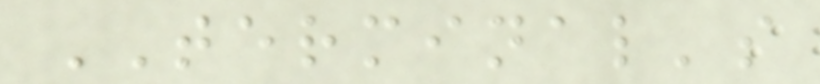TERMINAL's
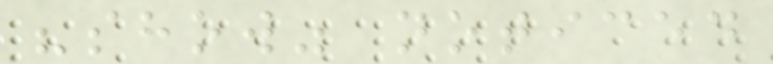"show" noticed
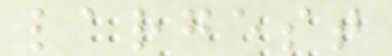largest
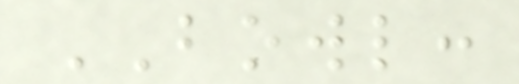BOWL:
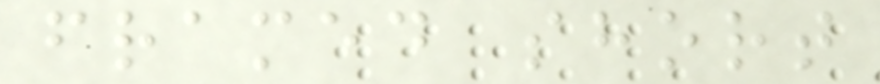framed short
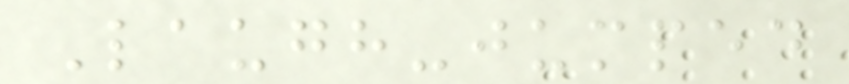Laugh-jumped
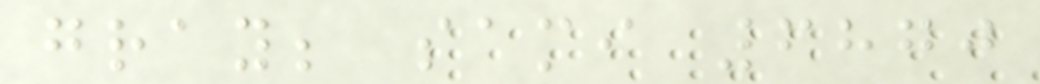gray; sami 6870
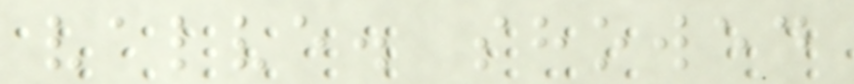valve. showed
